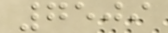7509
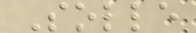Solle
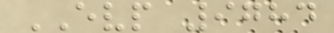EVP 9784
